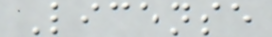License
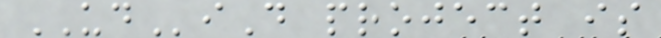UDiD project is
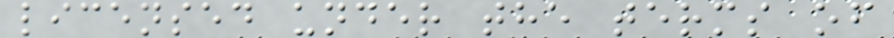licensed under the terms of
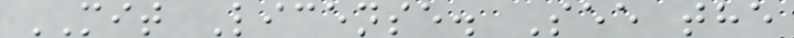MIT License. See the
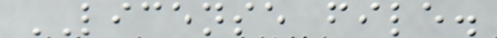LICENSE file.
